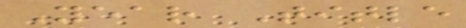Year Title
